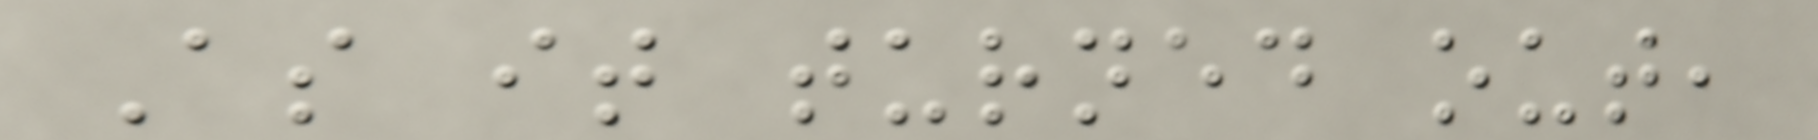As it turned out,
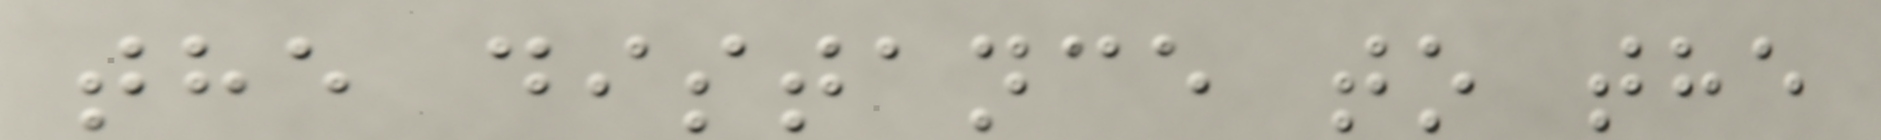the distance to the
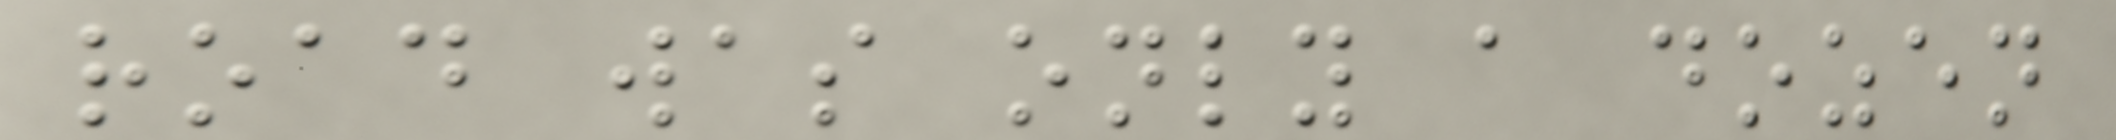road was only a dozen
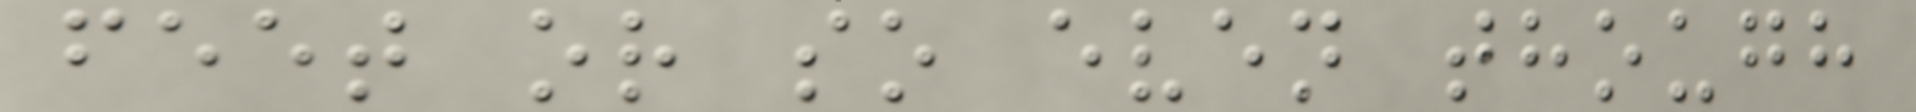feet or so even though
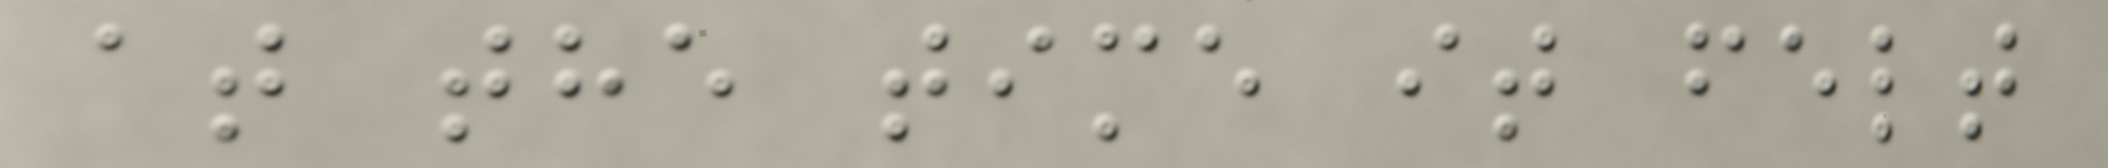at the time it felt
